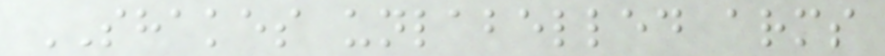SHAKES unlabelled arms
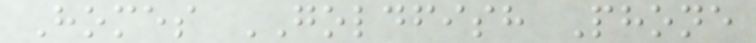Homes GOLDFISH Phone
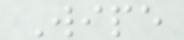Wipe
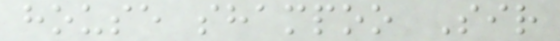house shampoo Sir
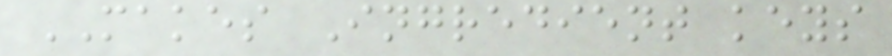MAKES Ingredient keys
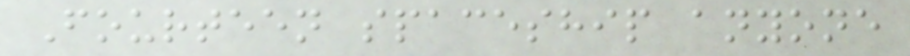Fourteen spaceship anyone
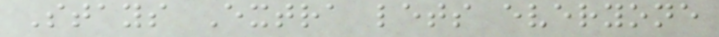Stays Extra lets everyone
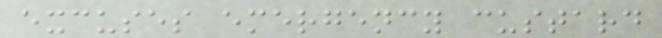excuses emergency custard
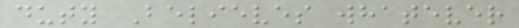duty Believes whatever
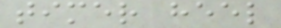timer heel
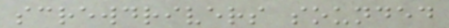screwdrivers sounded
